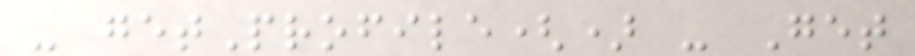- getProfile() - Get
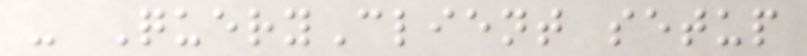- QueryClient setup
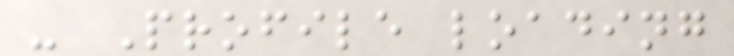- Profile loading
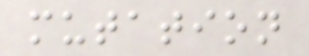mutation
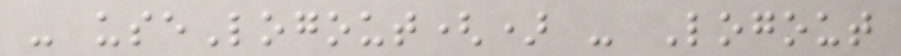- useLogout() - Logout
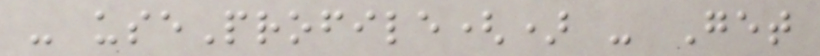- useProfile() - Get
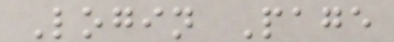Login Page
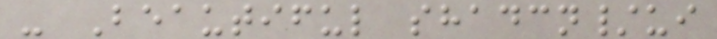- Beautiful shadcn/ui
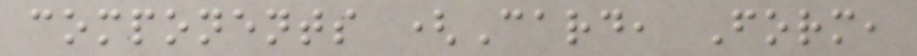components (Card, Form,
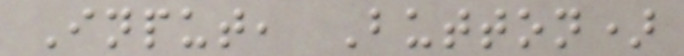Input, Button)
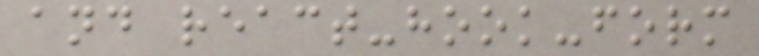and react-hook-form
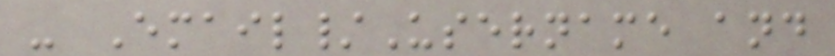- Email/Username and
